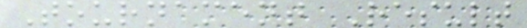Tournament Result
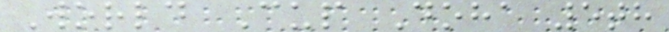World Cup Doha 5th
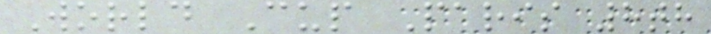World Cup Paris 8th
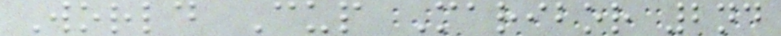World Cup Maribor 2nd
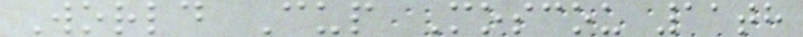World Cup Moscou 11th
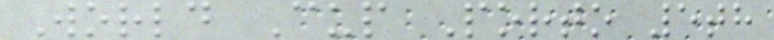World Cup Porto 5th
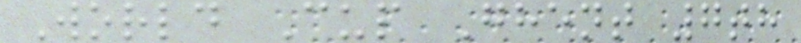World Cup Ghent 7th
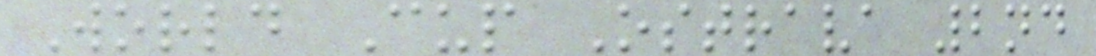World Cup Ostrava 2nd
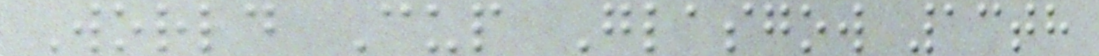World Cup Glasgow 13th
